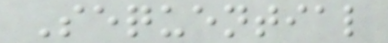Sequential
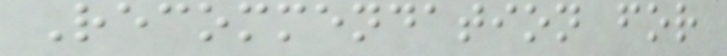Recommendation for
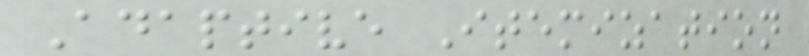Adaptive Itemization
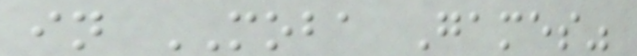in MOBA Games"
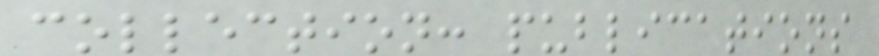collection: publications
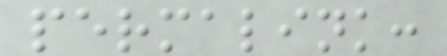permalink:
